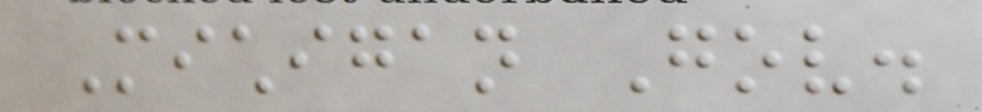Michigan Gov.
